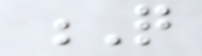Q
